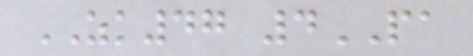ZK47 4PA
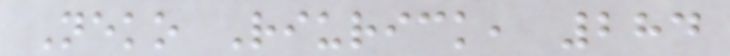Neko Riurick, 284
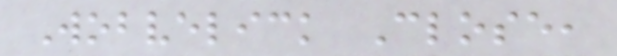Wobvelick Close,
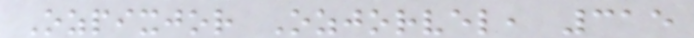Ozpixjor Ozjorvel, 315
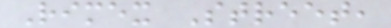Rimex Street,
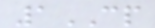1CP
